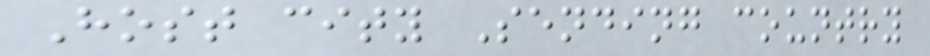Host city Sending country
